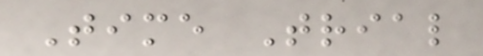Time Trial
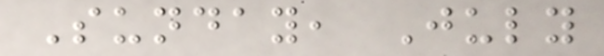Sunday, July
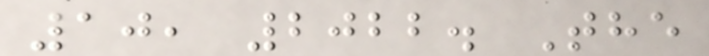10, 2022. The
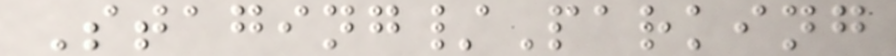Staging/Parking
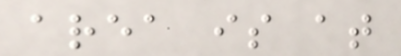area is at
